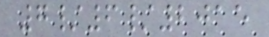7/6/2015
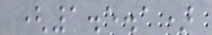(1.5.1)
